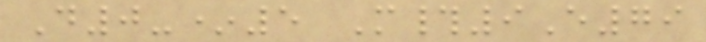D0-*5 M#9E79
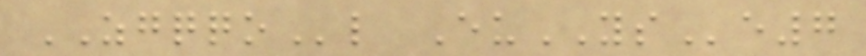ZGQQOl EuYSe7
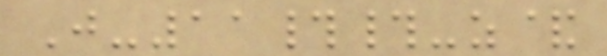J-11##-z&
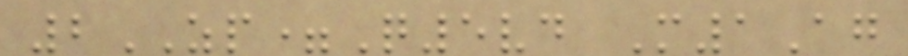2ZP=Q5vd M1Ag
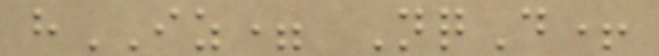hIZ= NqD+
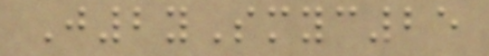J2ySmyc25
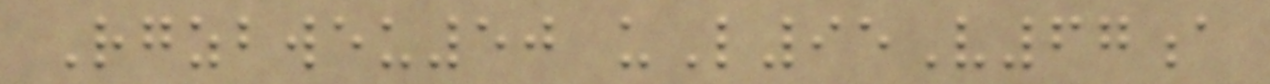Rgzbweu50 uL95V67a
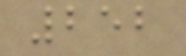252
